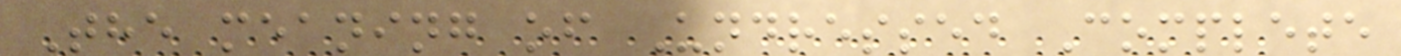The meaning of Undressed Complete
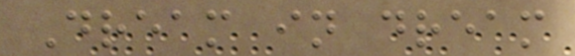Dream in dream
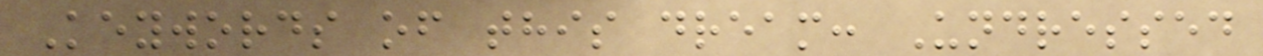Keywords of this dream: Undressed
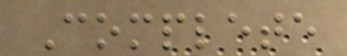Complete
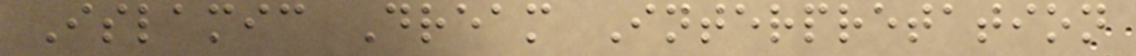Islamic Dream Interpretation
